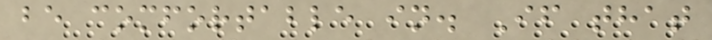be comfortable in. If that
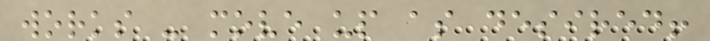works - move up as desired!
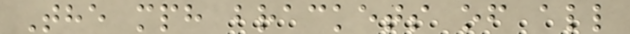The mph brackets of all
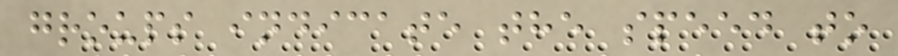groups indicate the speed to
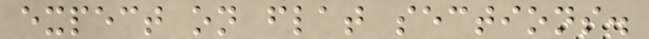expect on flat sections.
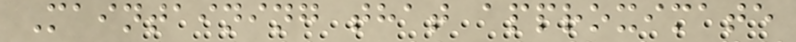Maintaining that approximate
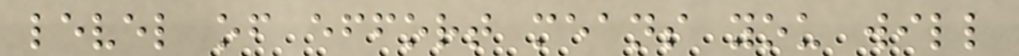level of effort means you will
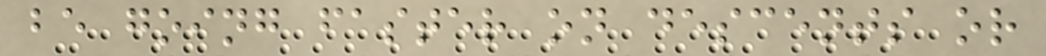be going faster on descents or
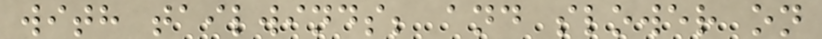with tailwinds; and slower on
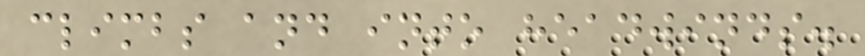climbs and into headwinds.
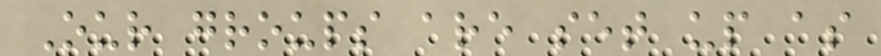Our groups are set up as
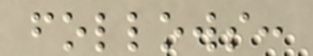follows:
